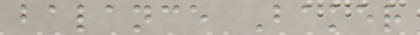balance Baker
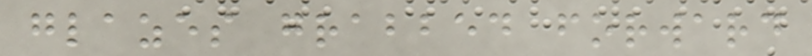glazes grabbed forward
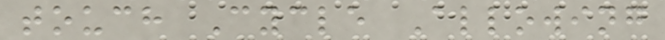touch Cycle Allowing
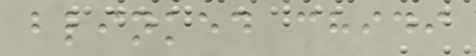blinked chidi
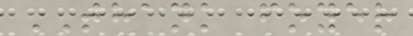THANK foyer
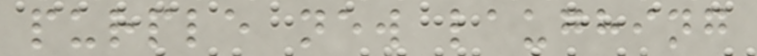purple new laughing
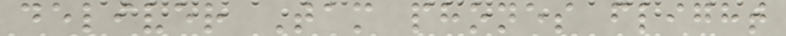deliver Tam phones flight
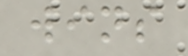wins
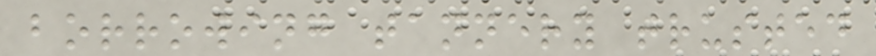borrowing tannery trusted
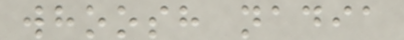whoosh nadia
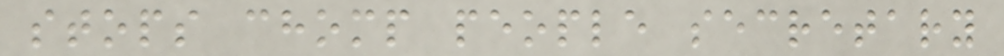stops chomp people secretary
